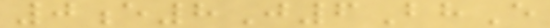0e8J6BhE
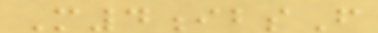M4ibsF
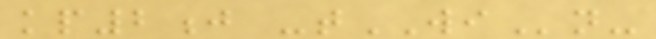kp2j -tWIn-
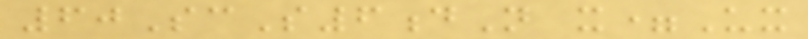60ScS6dN x=Ux
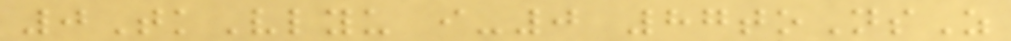0TkVlyu i-0 87toNsZ
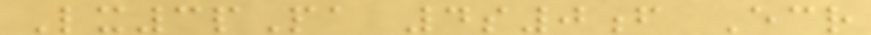Lx3pPa 4s0f Ecr
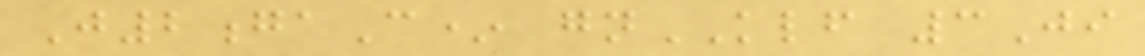J2gaC* gnKLF 3Ji
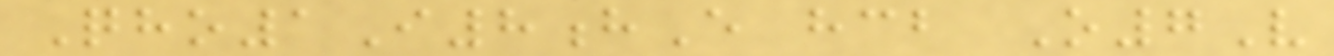Qho1I8hE hcb O7V
